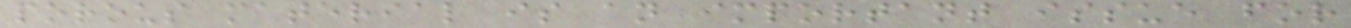porous material is an important issue for
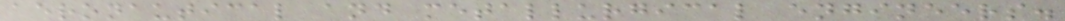aeronautical and metallurgical engineers.
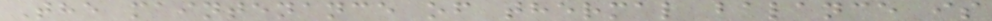The maintenance of thermal balance is
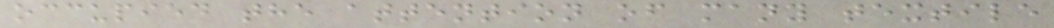occupied the attention of many textile
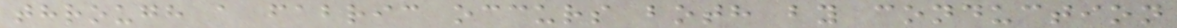through a fabric occurs both by conduction
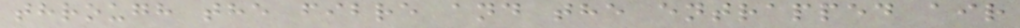through the fibre and the entrapped air
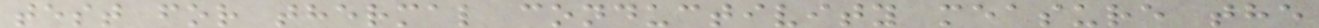test for thermal conductivity measure the
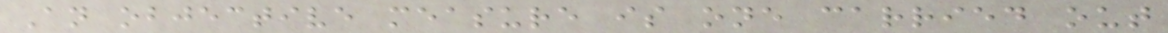An objective measure is one carried out
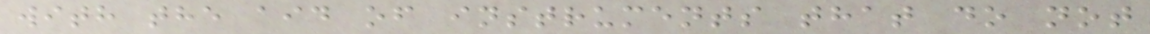with the aid of instruments that do not
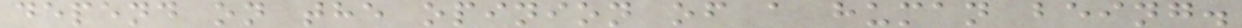depend on the opinion of a human being.
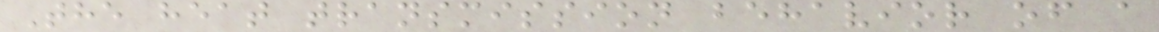The heat transmission behavior of a
